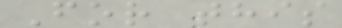For this
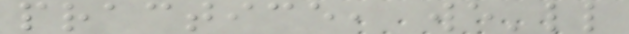practice, we'll
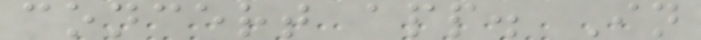concert app. In
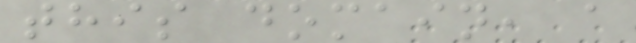this domain, a
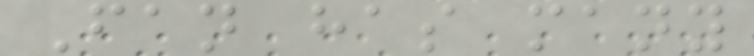Fan has many
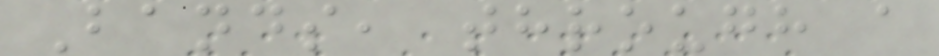Bands, through a
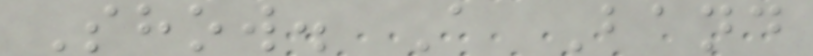Show. A Band
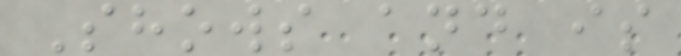Shows and is
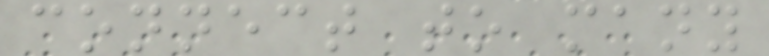connect to many
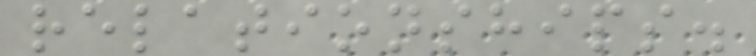relationships.
